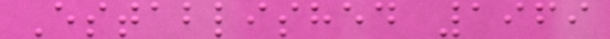Established 1969
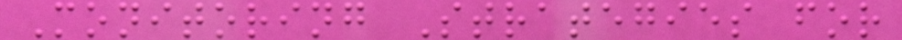Monitoring Strategies for
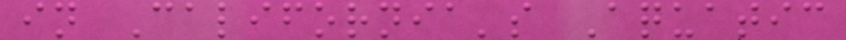in California's Aquatic
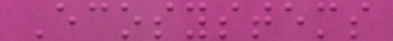Ecosystems
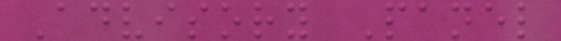Advisory Panel
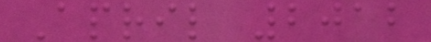April 2012
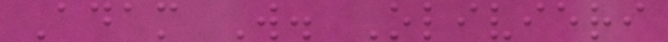Adam W. Olivieri
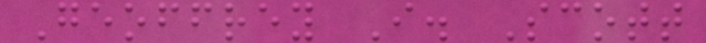Geoffrey I. Scott
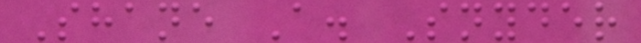Shane A. Snyder
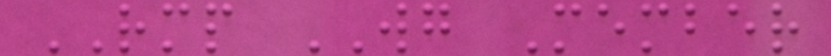RMP WG Member
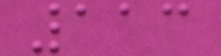113
